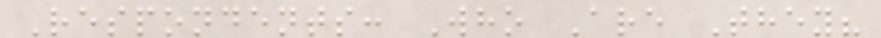Respondents: Who Are They?
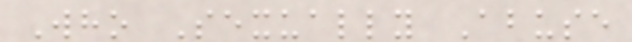Who Sexually Abuse
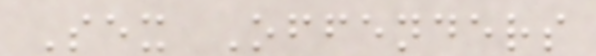Sex Offenders
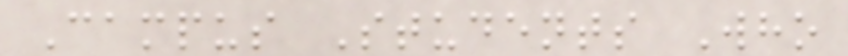Campus Students Who
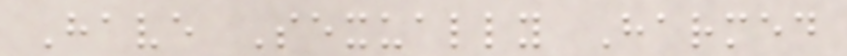Have Sexually Harmed
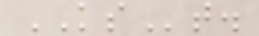KSt.
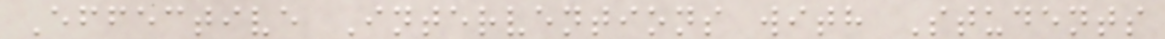Effective Interventions with Students
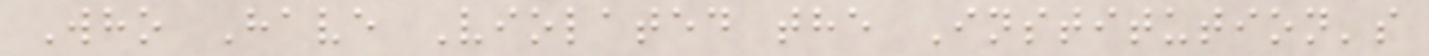Who Have Violated the Institution's
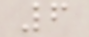6
